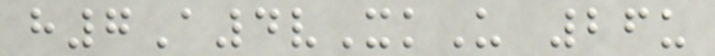h7A4vXkU 26u
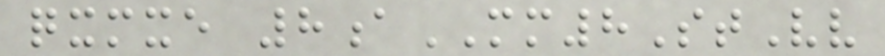qxmxe 8aMM8StVv
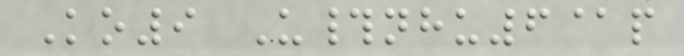Ko9 U#nhu6@p
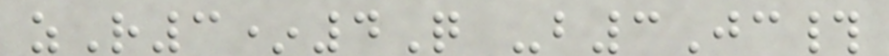zR3*4Q -b3Jc#
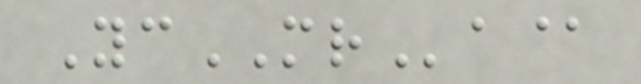YcMRa@
